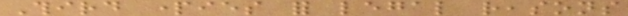Third parties for legal reasons
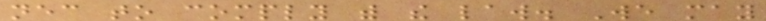necessary to comply with the law. We may
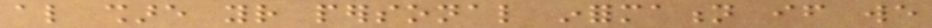also share your personal information if we
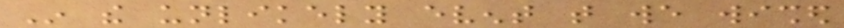In the unlikely event that we wished
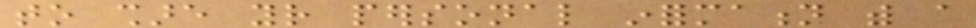to share your personal information with a
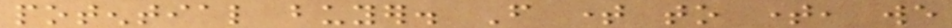potential buyer. From time to time, we
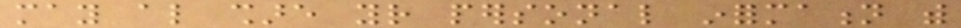may also share your personal information with
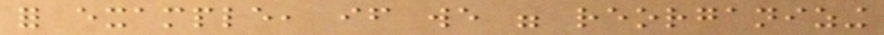for example, if we were reorganizing
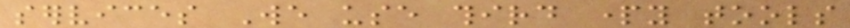services We use third party tools
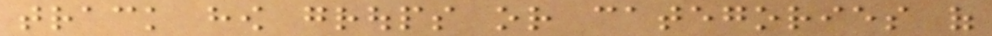track how groups or categories of
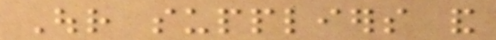Our suppliers and
